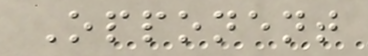Opponent
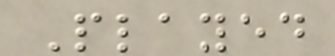Played
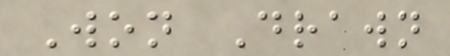Won Drawn
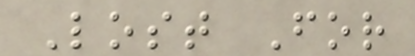Lost For
